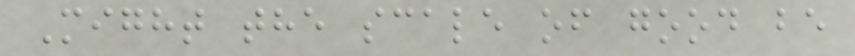Might the scale of good be
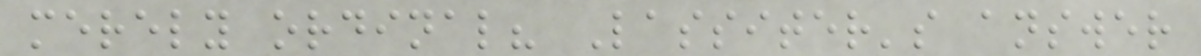merely ordinal? Lassiter's answer
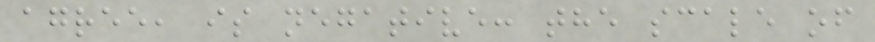agree, is negative: the scale of
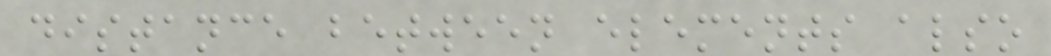distance between elements also
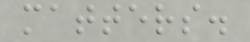matters.
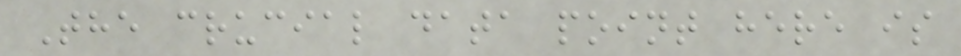The crucial data point here is
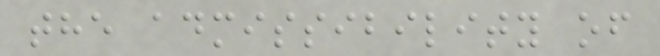the admissibility of
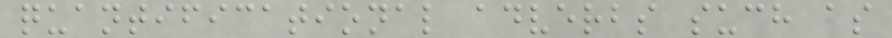quantificational adverbs such as
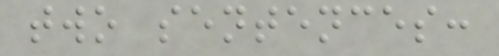two sentences:
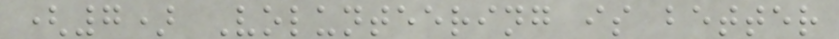(7) Volunteering is better
